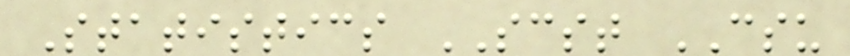Statistics SCST CSU
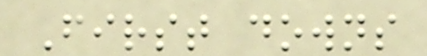First downs
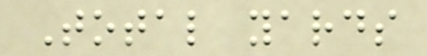Total yards
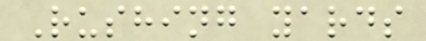Rushing yards
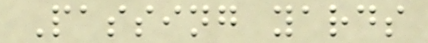Passing yards
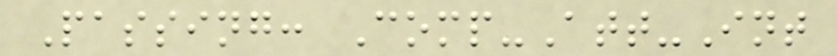Passing: Comp-Att-Int
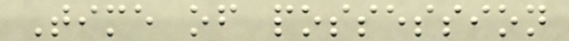Time of possession
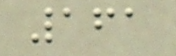161
